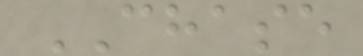CHASE
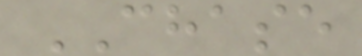CHASE
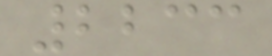2233
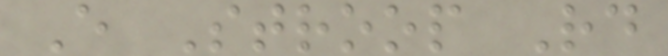E Stroop Rd
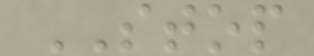STOP
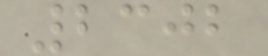2302
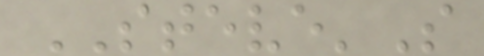STEVE'S
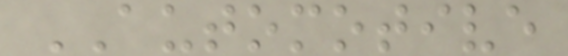AUTOMOTIVE
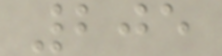205
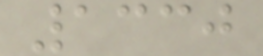1330
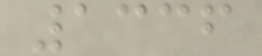1336
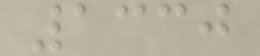1330
